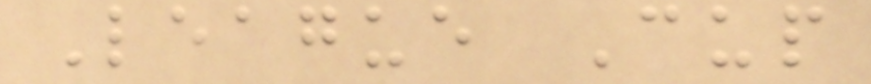League Cup
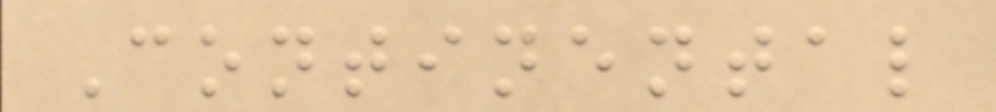Continental
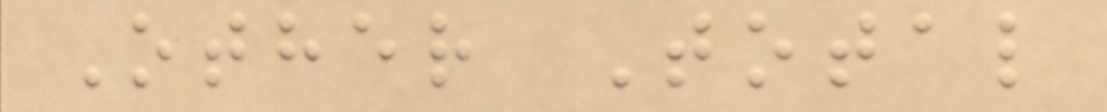Other Total
